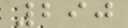290
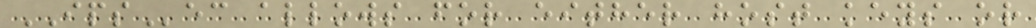IPSec allows for either host keys or
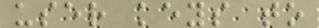user keys to
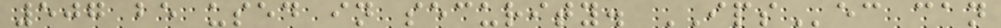507 be used in security. IPSec can
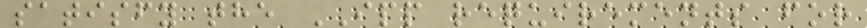satisfy the IPP requirements for
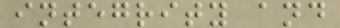integrity and
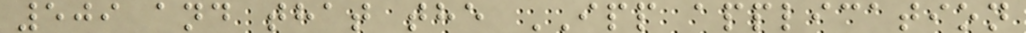509 and that the IPP application
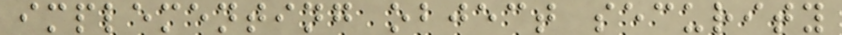implementing object security
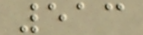513
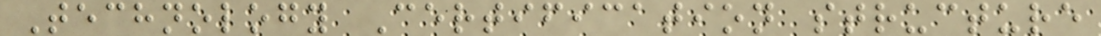Technology Certification structure
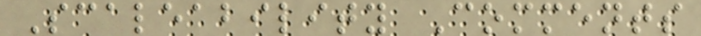Scaleability Comments
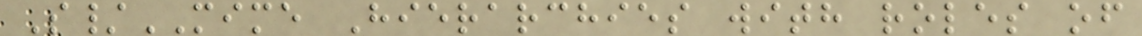S/MIME Hierarchies with roles of
